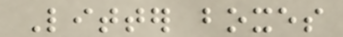Litter boxes
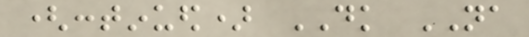(continued) DK NA
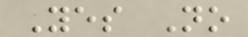Yes No
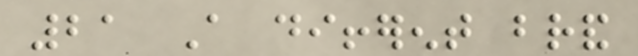21 A different brand
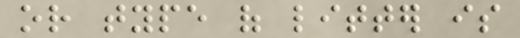or type of litter is
